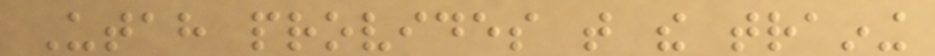Utah provides that the training
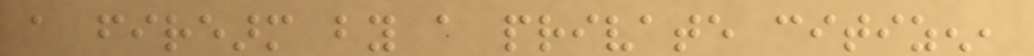a firearm by a private citizen,
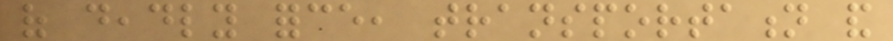of deadly force, transportation and
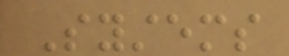Systems
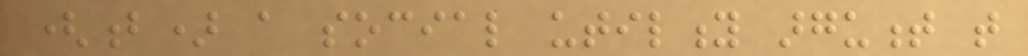(b) a social utility argument that
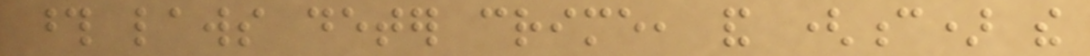those laws deter crime, and (c) the
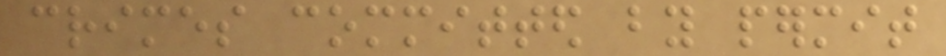crimes committed by permit
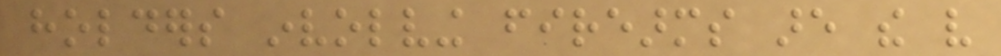holders involving firearms are the very
